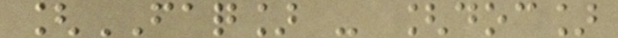[FAQ] - [doc]
